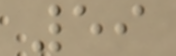59
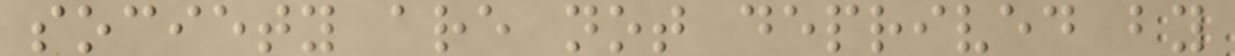society are not deprived by
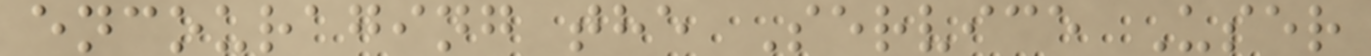encouraging the Service User
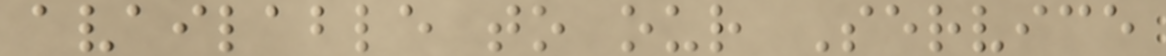available to our Service
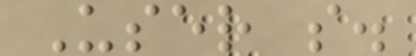User s.
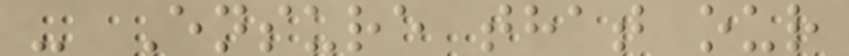- Ensure that our
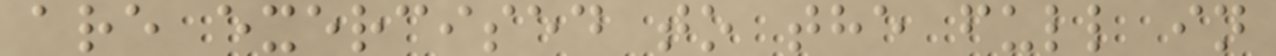are exercised to the full in
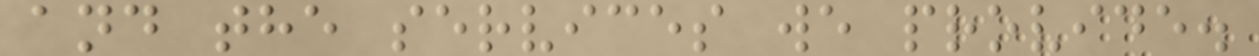and the services we provide.
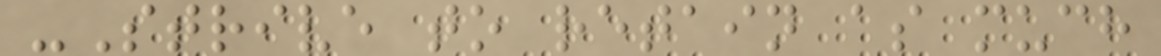-Strive to retain as much
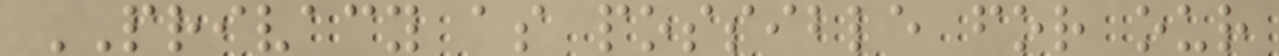PRIVACY as possible for our
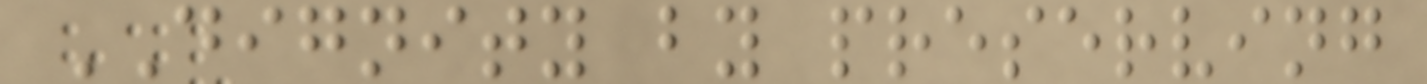DIGNITY by preserving
